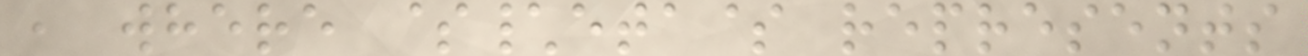, where $\eta$ represents
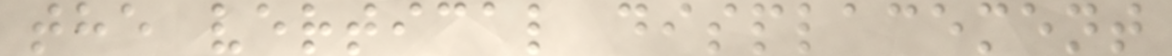the vertical displacement
